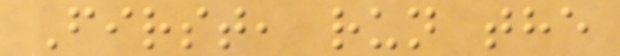First, run the
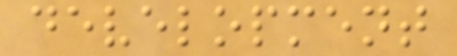development
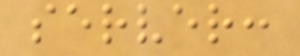server:
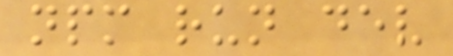npm run dev
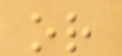or
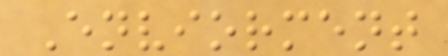Enviorment
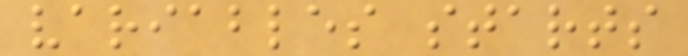variables starts
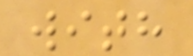with
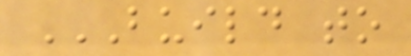BUILD TO
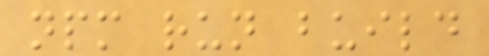npm run build
